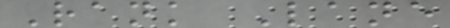Rank Lane
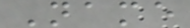Name
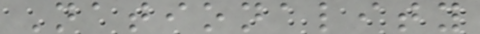Nationality
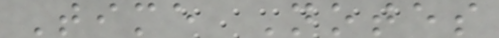Time Notes
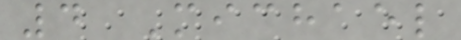4 Michael
